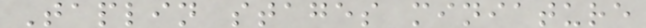Taplin stages miniature
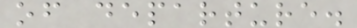of departure.
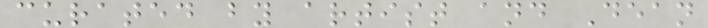curated by artist and Dean
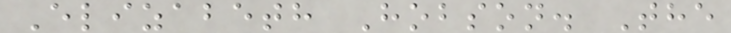Elizabeth Hobson. The
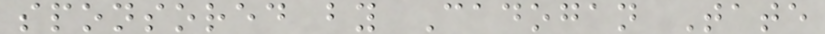sponsored by Cadogan Tate
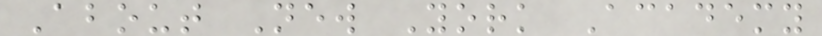About New York Academy
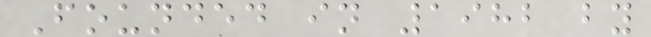Founded in 1982 by
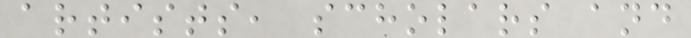artists, scholars and
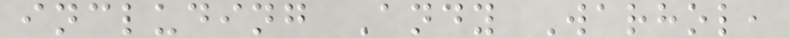including Andy Warhol,
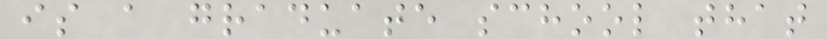is a graduate school that
